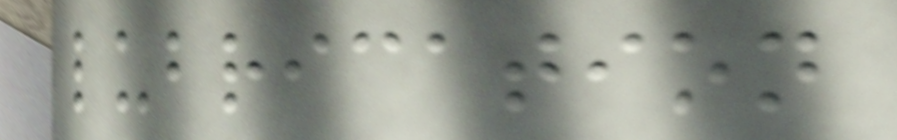lubrication
